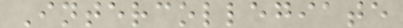Intercollegiate
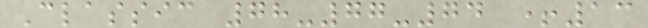Classic 78-77-74 +13
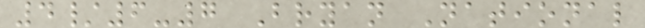4/6-7 Bryan National
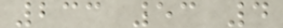233 53 4
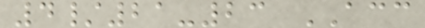4/21-23 ACC
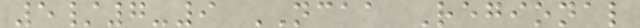5/7-9 NCAA Regional
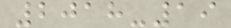2018-19
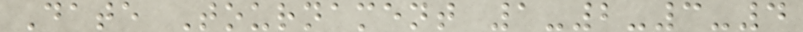Date Tournament 1-2-3-4
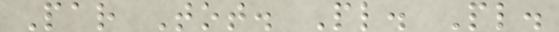Par Tot. Pl. Pl.
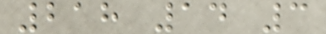218 14 3
